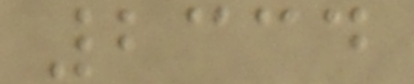2334
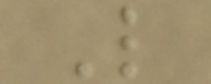L
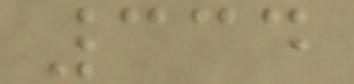334
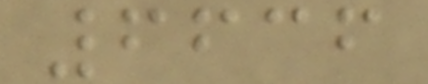6636
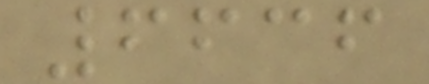6636
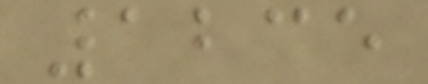1235
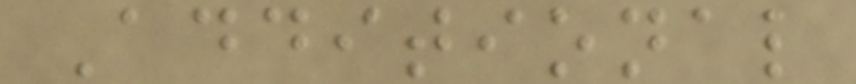Additional
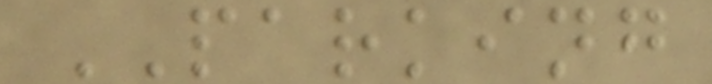PARKING
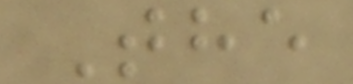The
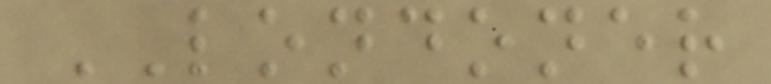LONDONER
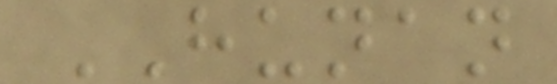HUNAN
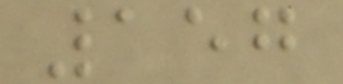157
